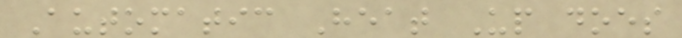Automatic Heat Up does
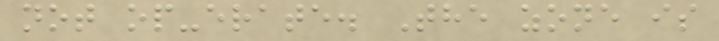not op-erate. The zone is
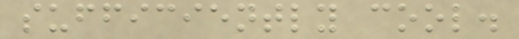sufficiently cool.
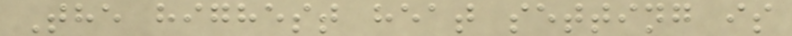The highest heat setting is
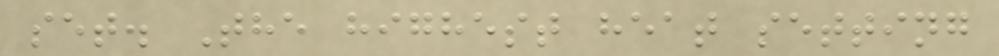set. The highest heat setting
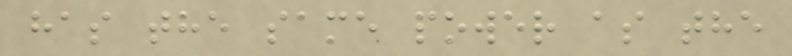has the same power as the
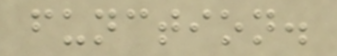function.
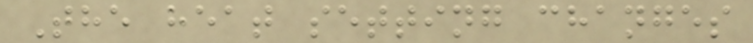The heat setting changes
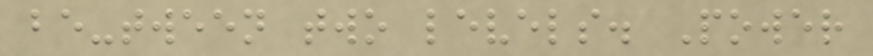be-tween two levels. Power
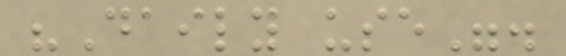"Daily use".
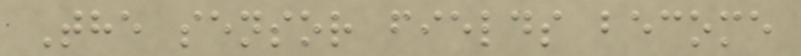The sensor fields become
